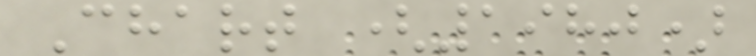Chart (1980)
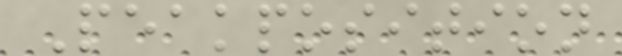Peakposition
